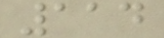114
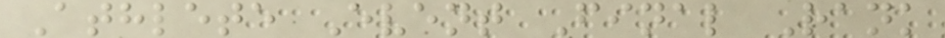Athlete Event Final Rank
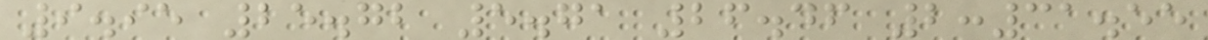9.95 25.72 5.71 26.46 2:31.55
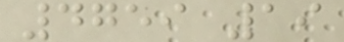4759 19
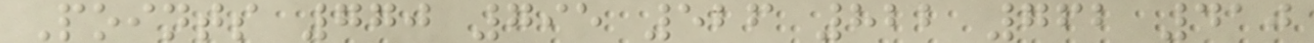Points 770 795 526 822 762 410
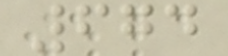674
